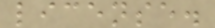license.
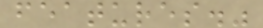features."
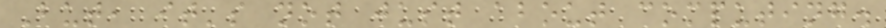But, it's not just about computing.
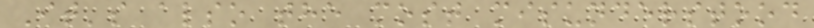It's also the most misunderstood
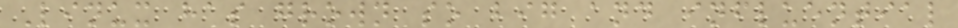Linux has grown so big and influential
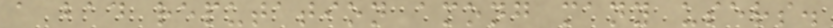a bad reputation among many users.
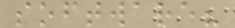software?
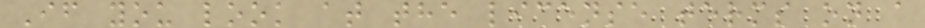If you look at the license terms on a
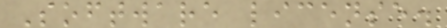Software license.
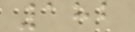182
